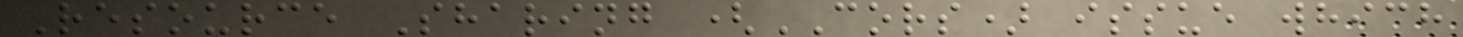Resource Sharing (CORS) issue which
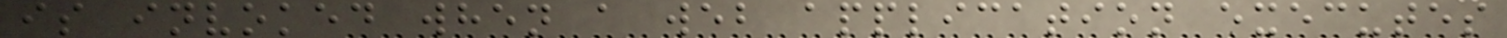is invoked when a web application executes
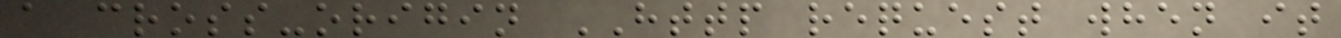a cross-origin HTTP request when it
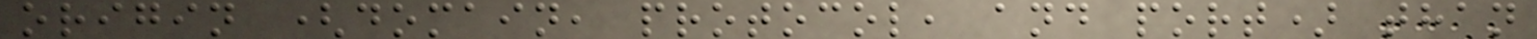origin (domain, protocol, and port) than
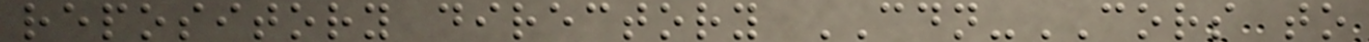repository directory CDN-CORS to
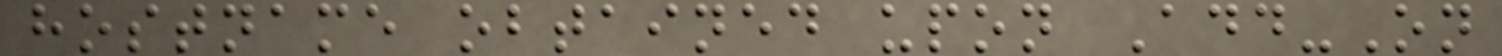hostname obtained upon Add-On
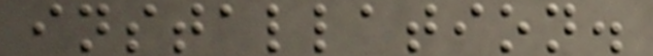installation.
